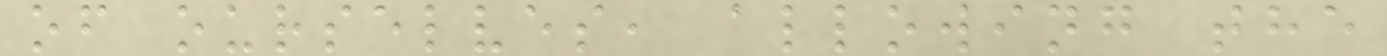of ourselves, allowing the
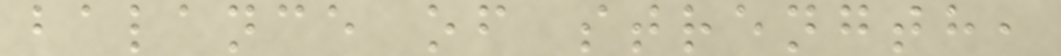balance of strength,
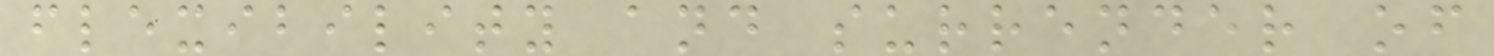flexibility and surrender of
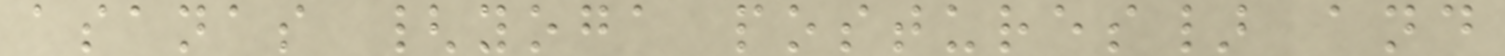asanas {yoga postures} and
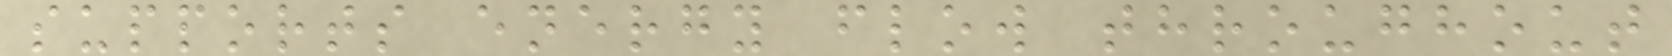supports energy flow throughout
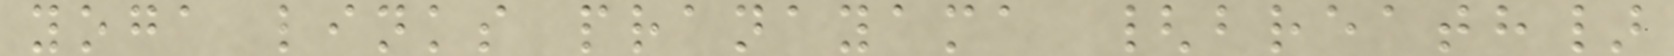yoga links pranayama {breath}
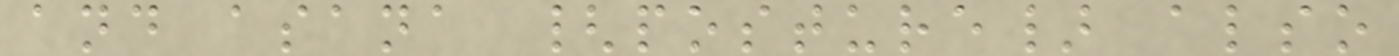and asana {posture} also
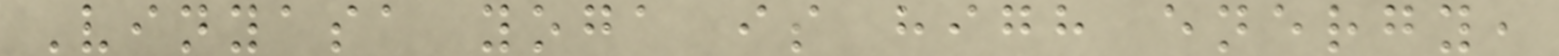Vinyasa yoga is high energy,
